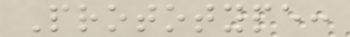Prototype:
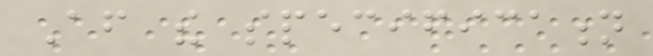After the specification
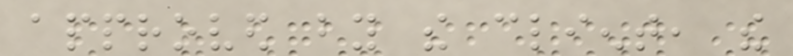approved by the client, the
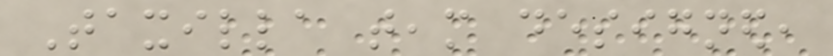Taxilla team designed,
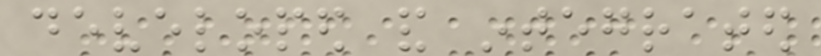developed and integrated
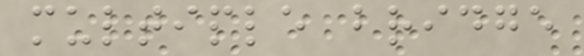multiple bridge
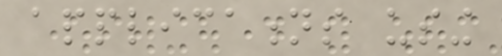applications using
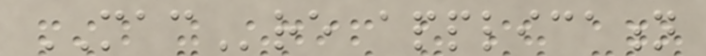MACre application
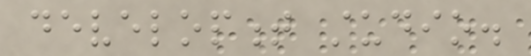development studio.
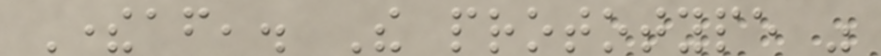Thereafter,. The prototype was
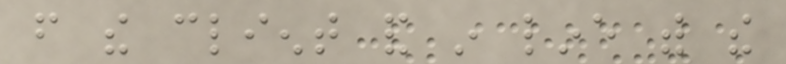from the client and in line with the
